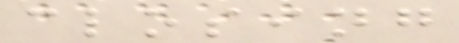closing
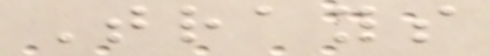Trays
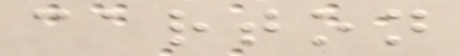carton
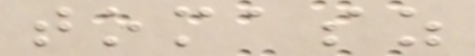tomasz
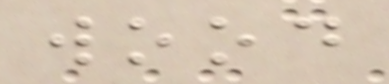wood
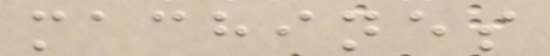machines
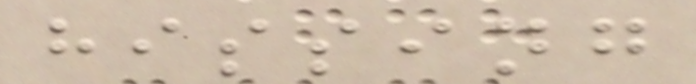hissing
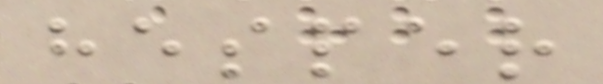hesper
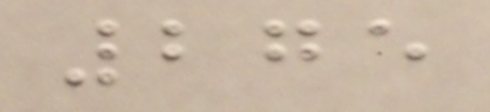275
